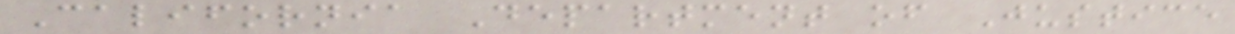California Department of Justice
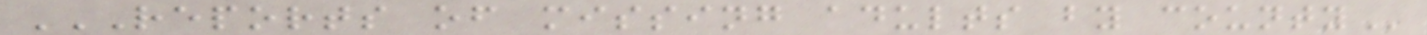REPORTS OF MISSING ADULTS BY COUNTY
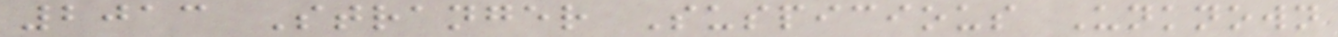2013 Stranger Suspicious Unknown
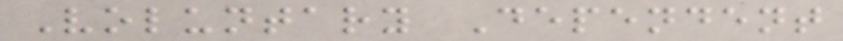Voluntary Dependent
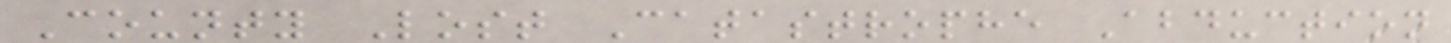County Lost Catastrophe Abduction
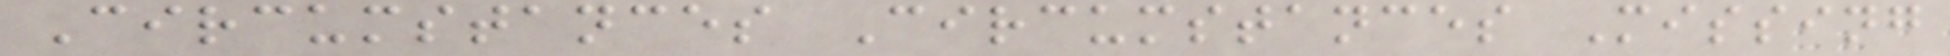Circumstances Circumstances Missing
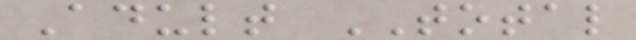Adult TOTAL
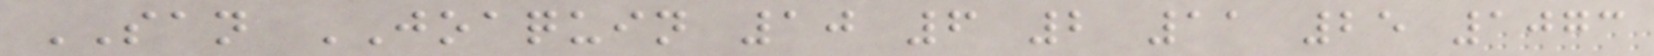SAN JOAQUIN 10 6 2 11 25 1073
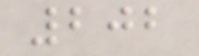202
